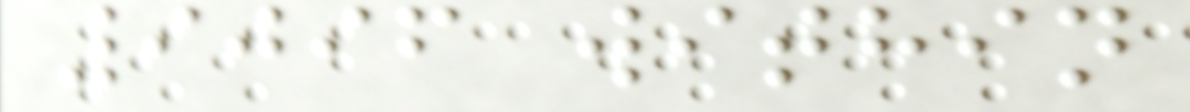9096 within
